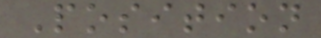Position
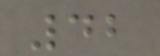42
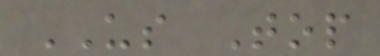US Top
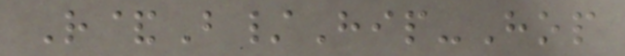R&B/Hip-Hop
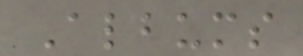Albums
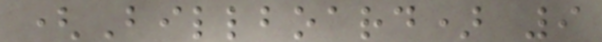(Billboard) 9
